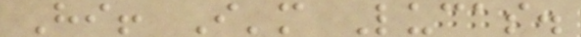Hi! I'm Lucas.
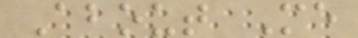About Me
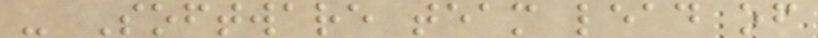- Software team lead of
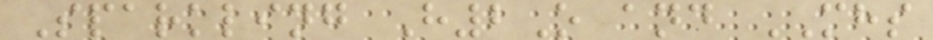Sparkling H2O and MHS
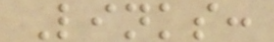Links:
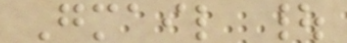Gmail |
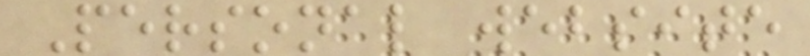Personal website
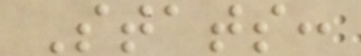Stats:
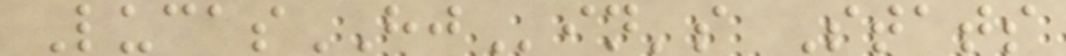LucasHJin's Stats
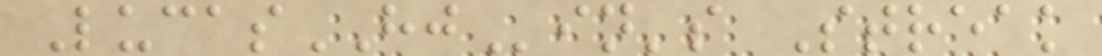LucasHJin's Streak
